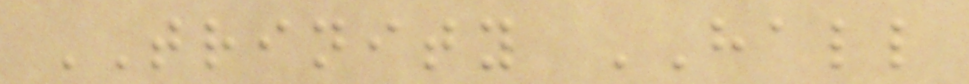TRINITY HALL
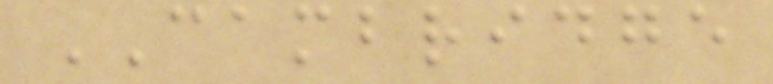CAMBRIDGE
